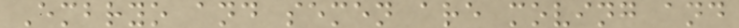Embryo and semen are moving and
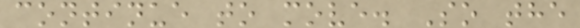continue to move. So the
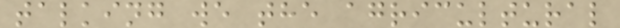talking we the agricultural
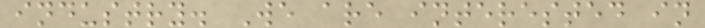industry. We are interested in
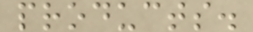products.
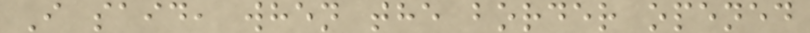I said, when the border opened
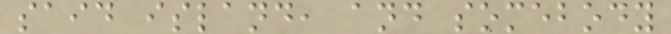said island, and somebody
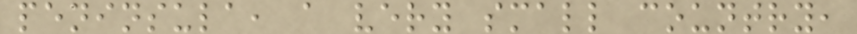peninsula, a very small country,
